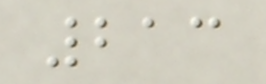213
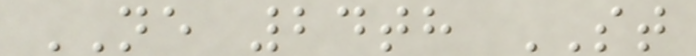NE 24th ST
